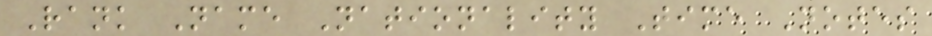Rank Name Nationality Time Notes
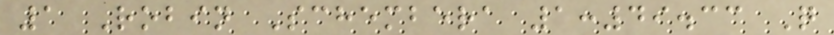1 Robin Schembera 1:49.33 Q
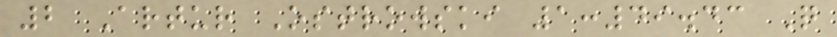2 Artur Ostrowski 1:49.43 Q
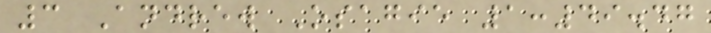3 Andrew Osagie 1:49.47
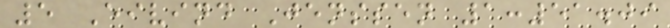5 Eivind Jenssen 1:51.09
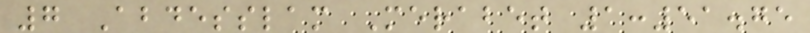7 Abdesslam Merabet 1:51.75
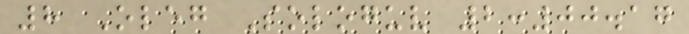8 Oleg Sologuv 2:00.17
